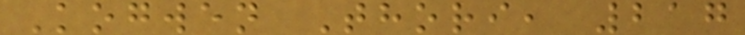Kogwen Thori, 217
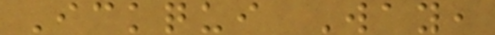Ickqui Way,
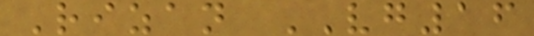Rizan VG16
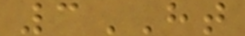3HT
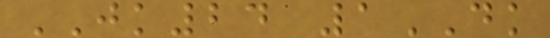JK24 1DK
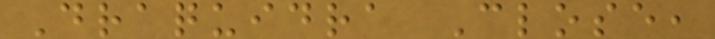Draquidra Close,
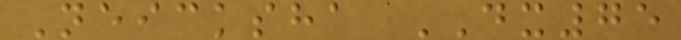Neicksha DX75
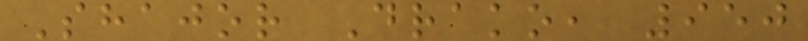Shajor Drako, 950
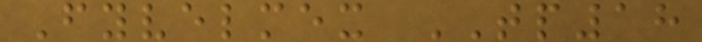Fyvelmex TP18
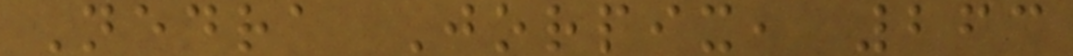Nedra Jorpix, 263
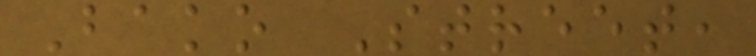Bako Street,
